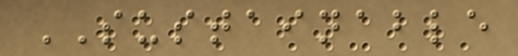SUSTAINABLE
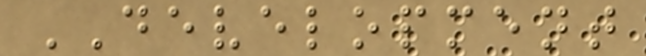DEVELOPMENT
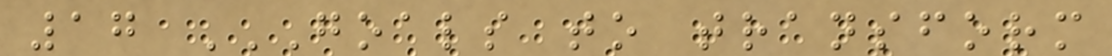17 GOALS TO TRANSFORM
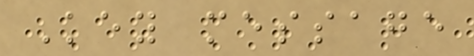Key message
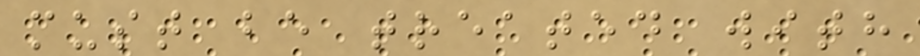must be treated with
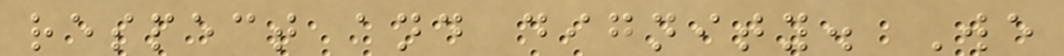respect and dignity. We
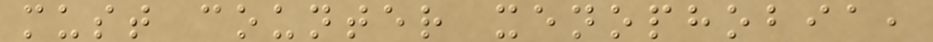must counter xenophobia,
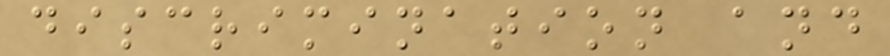discrimination and
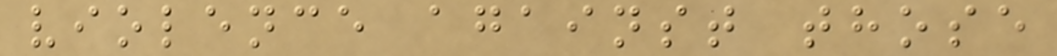violence against those
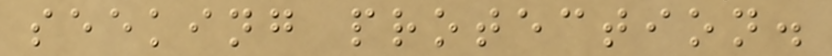seeking protection.
